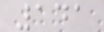141
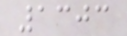1303
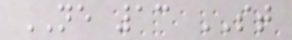NE 13 ST
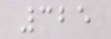325
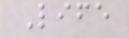Life
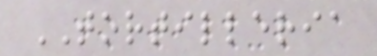TORTILLERIA
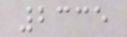2335
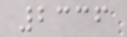2336
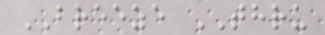BREEZE THRU
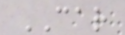CAR
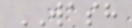WASH
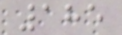185
